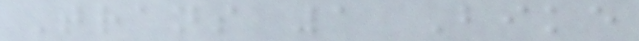Trans 1 Bike
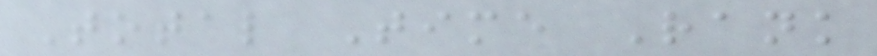Total Time Rank
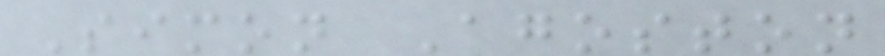Simon Agoston
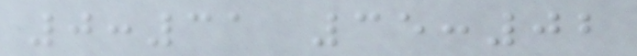0:31 35:02
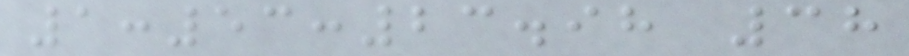1:53:23.98 38
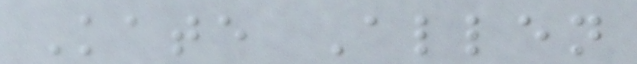Kate Allen
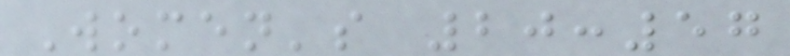Women's 20:57
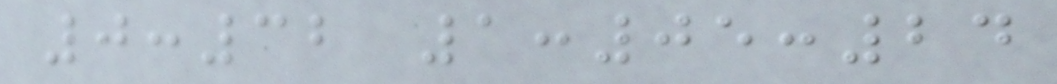0:32 1:05:24
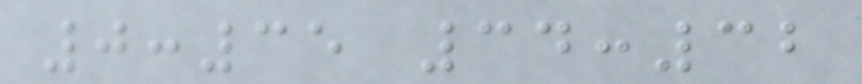0:35 34:32
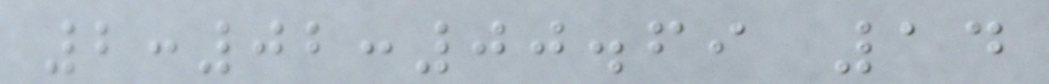2:02:00.69 14
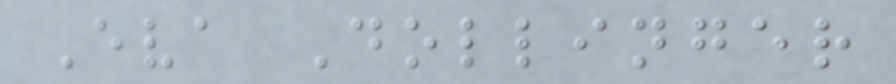Eva Dollinger
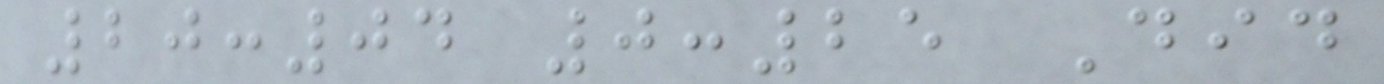20:04 0:25 Did
